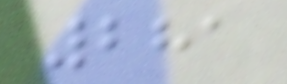281
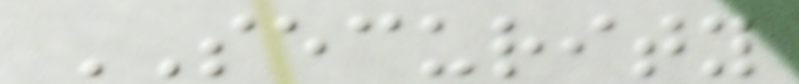SECURITY
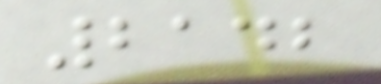2142
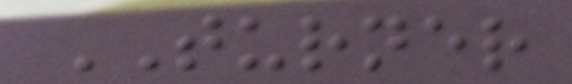TURNER
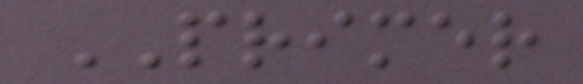PRIMER
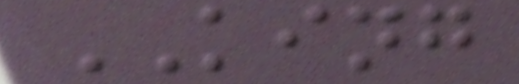KING
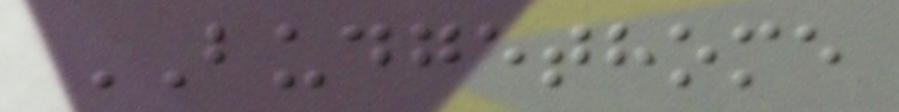BUDGETHOME
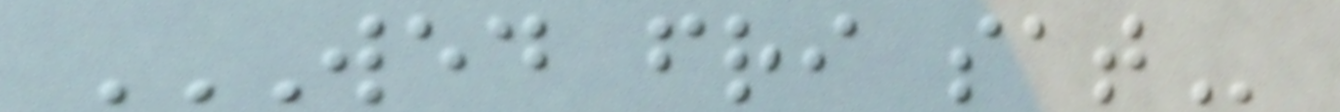WED FRI SAT
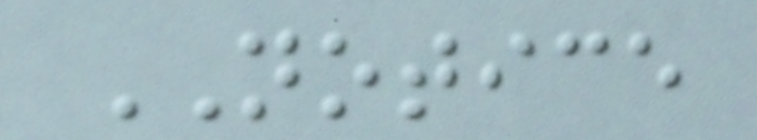NOTICE
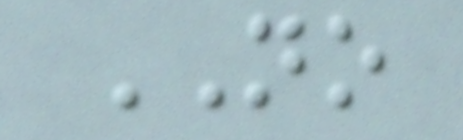NO
